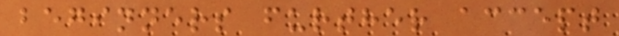beginners further accept
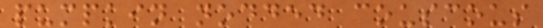pumpkin nodded couscous
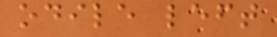odile left
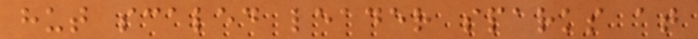hut scaled leader sparks at
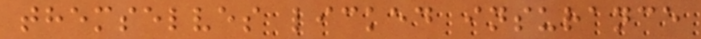themselves licked insurance
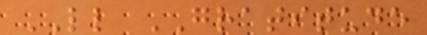LL GRATITUDE
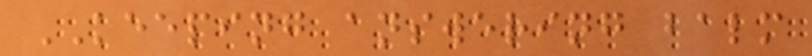KEEPING answering balm
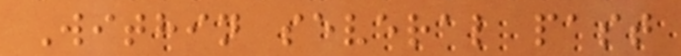Within several past
